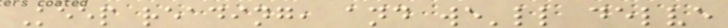Keep reading, and we'll delve
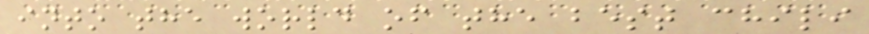into the world of the best chili
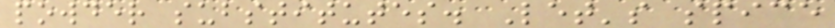powder substitutes. Let's spice
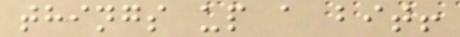things up a bit!
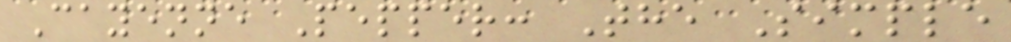Cayenne Pepper: The Simple
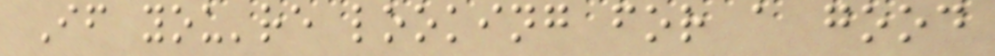If you're looking for a good
